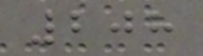208
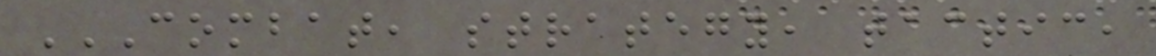COMBAT, STRATEGY, TACTIC,
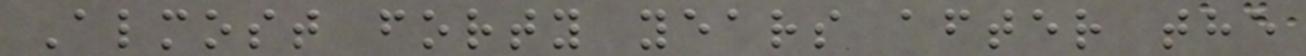Almost forty years after the
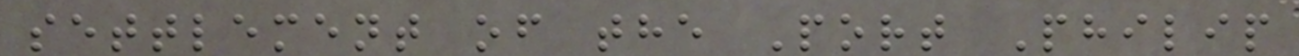settlement of the Port Philip
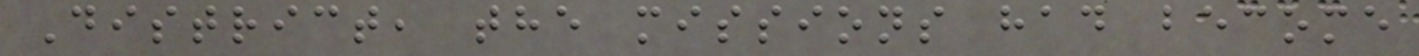District, the missions had become
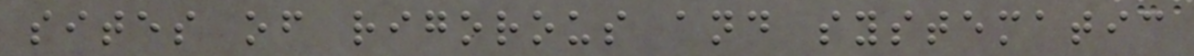sites of rigorous and systematic
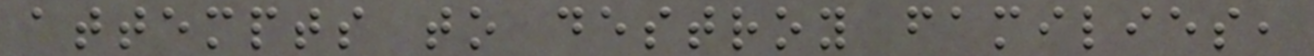attempts to destroy families,
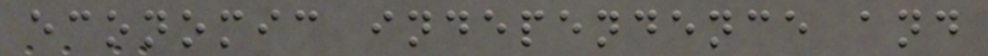economic independence and
